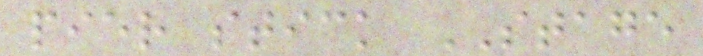pier stick STAGE
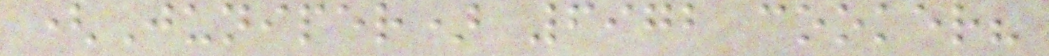(Juniper) 6972 cooker?
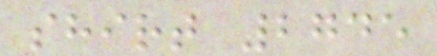shirt 2745
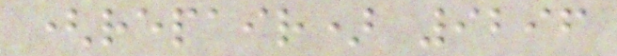(repair) 9296
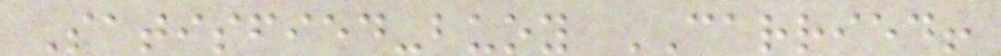Satisfied-buoy CARRIED!
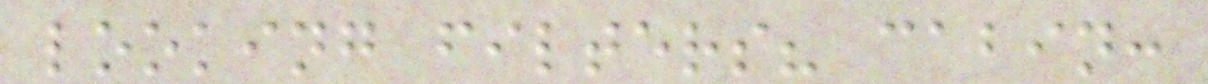looking filters? cabin:
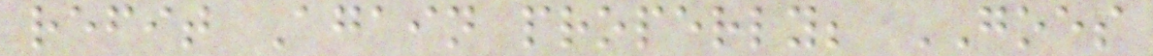refit Again properly; GOES
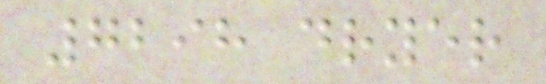7298 dryer
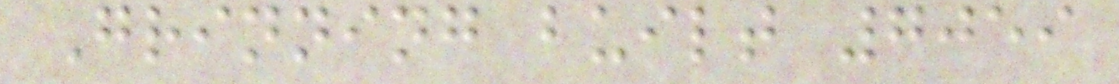Grinning built 7059
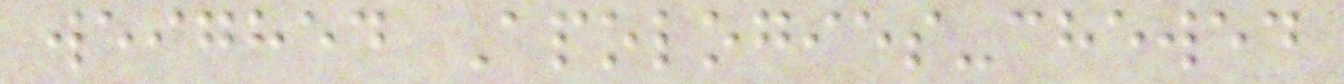weighed Apologies-chewed
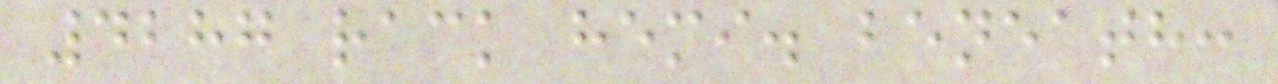4287 rack hemi. beneath:
